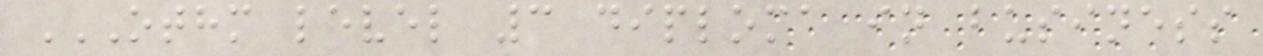OTHM LEVEL 3 DIPLOMA IN BUSINESS
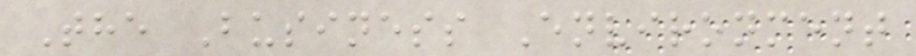The Business Environment
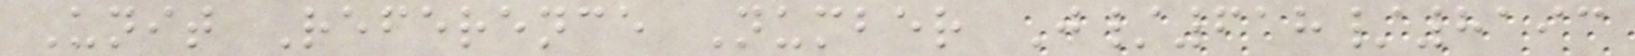Unit Reference Number J/618/8193
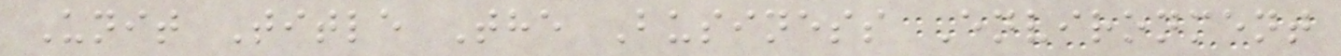Unit Title The Business Environment
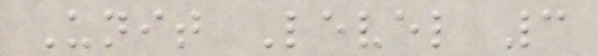Unit Level 3
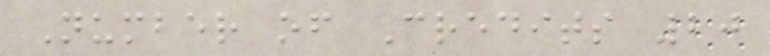Number of Credits 20
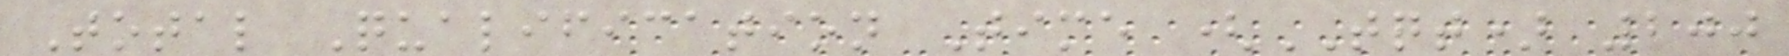Total Qualification Time (TQT) 200
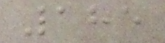185
